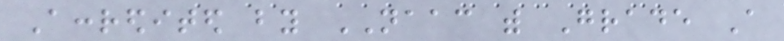Accredited by NAAC with Grade A
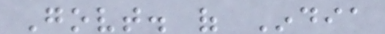Govt. of India
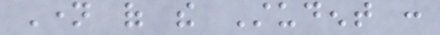Name of the Student :
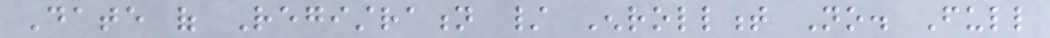Date of Registration / Enrollment No. Full
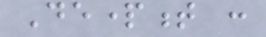Department :
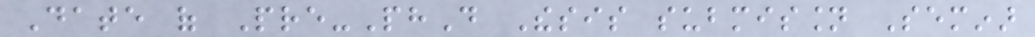Date of Pre-PhD Thesis submission Seminar
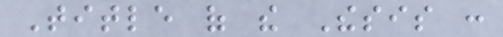Title of the Thesis :
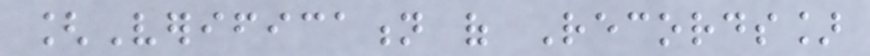[Verification of Records]
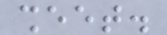sheet.
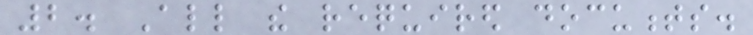2. All the required documents.
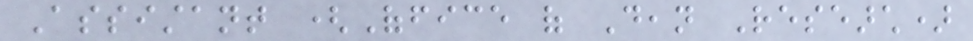Assistant (Office of Dean Research)
